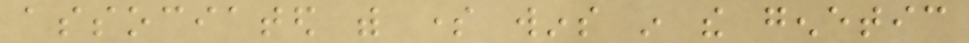associated with some wins in the genetic
